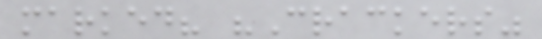marked? "Crackers"
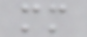mm
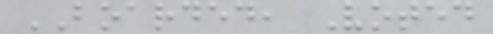BOARDED, Voted
